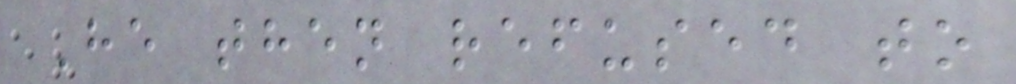He then refused to
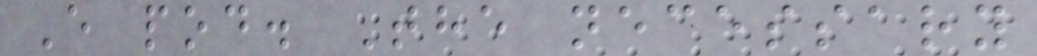E pod. The necessary
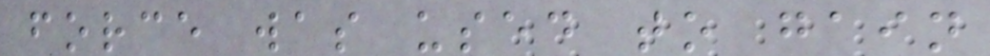force was used to gain
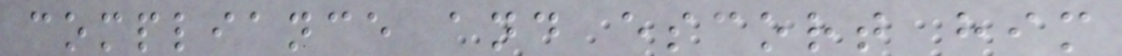compliance and escort him
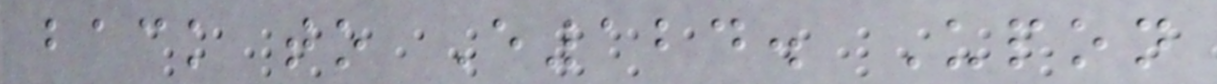back to E124. Upon
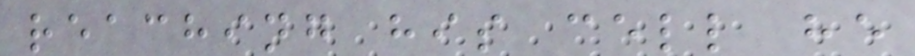reaching his cell he
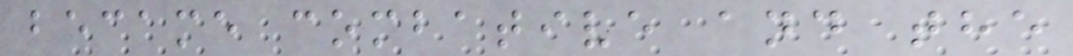became combative and the
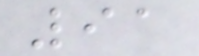91
